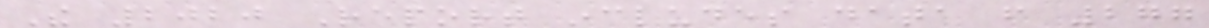The 2020 Report includes data from 277
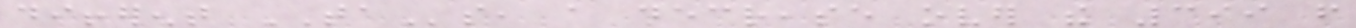different TAs, a decrease over the 399 from
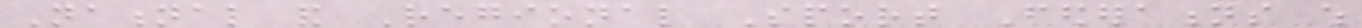National and Regional Sport Federations which
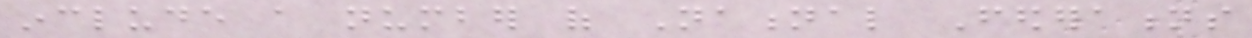include a number of National Federations
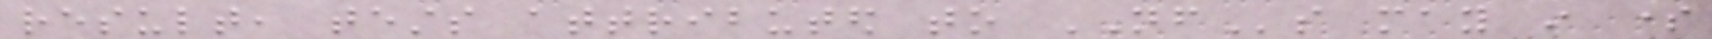result, tests attributed to NFs may in some
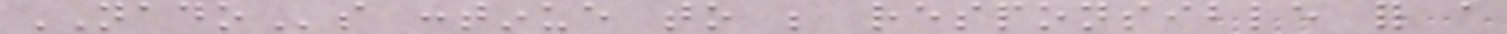NADOs continue to be responsible for a
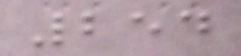254
